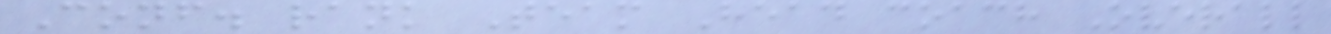Conf. rank Team Head coach Overall
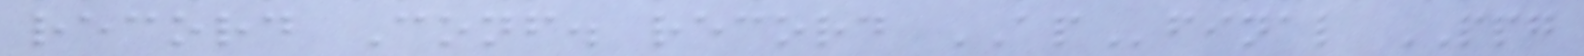record Conf. record APfinal PPG
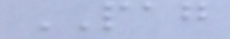PAG
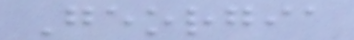Georgia
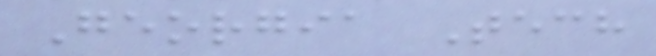Georgia Tech
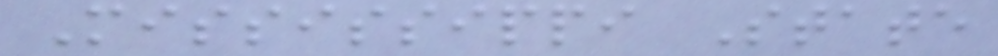Mississippi State
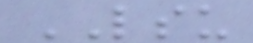LSU
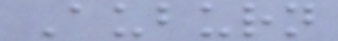Auburn
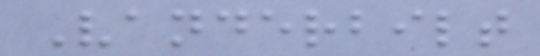Vanderbilt
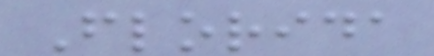Florida
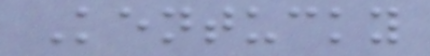Kentucky
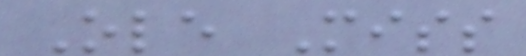Ole Miss
